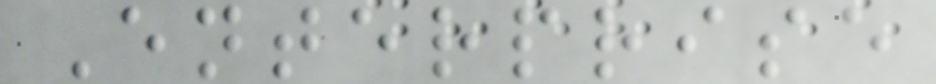Enterprise
